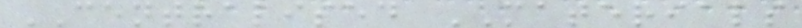CENTRALISED MATERIALS
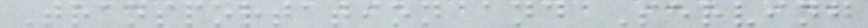Transportation and Serving
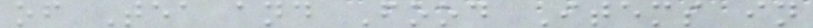of Tea and Food Items in
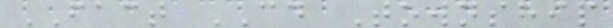FACT CD Township
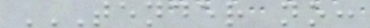TENDER NO:
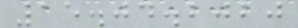15.04.2020
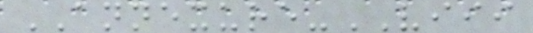ANNEXURE-VIII
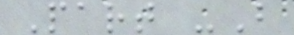Part -B
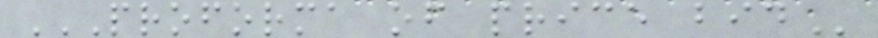PROFORMA OF PRICE BID
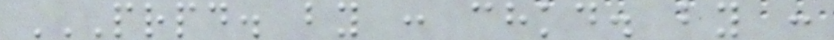PRPD. BY : CHKD. BY :
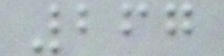267
